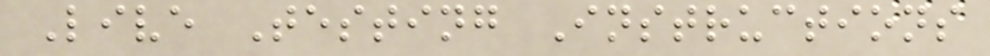Live Testing Instructions
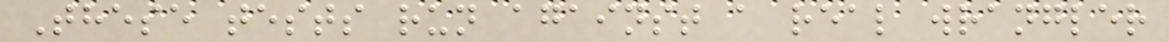These tests run against a real wrangler
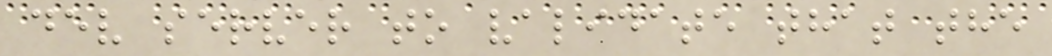dev server to validate that the
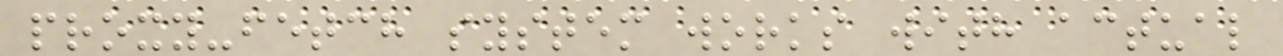proxy-fetch system works with actual
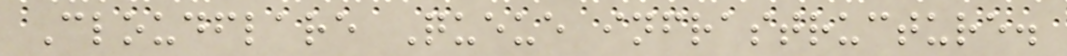Cloudflare Queue infrastructure.
